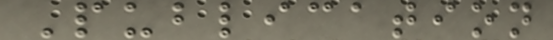Publication
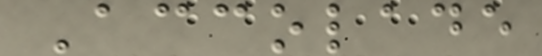Accolade
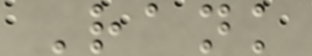Rank
